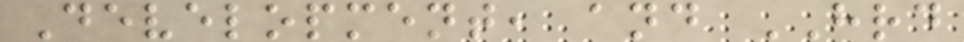Development, and HRD
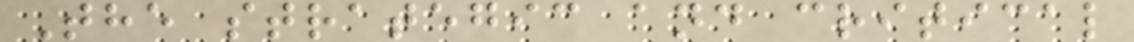The strategic and critical
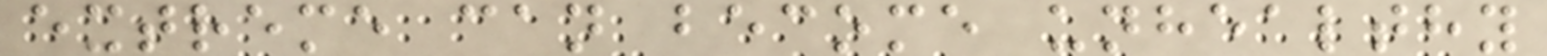extreme can become unhealthy
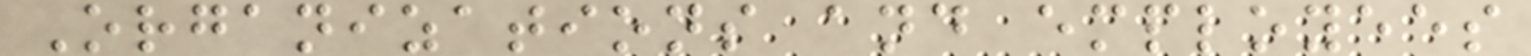Organizations and employees
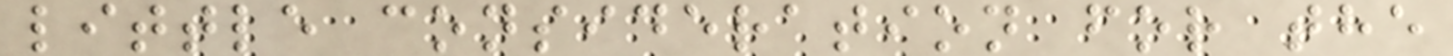little consideration for the
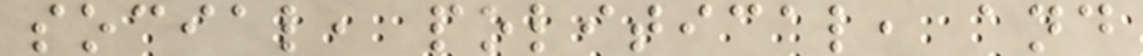social, political, and
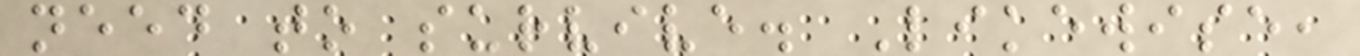need to survive. Likewise,
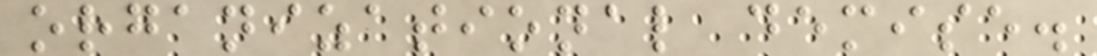organizational demise.
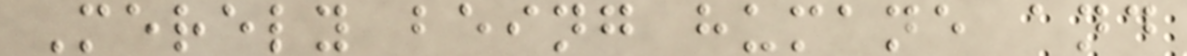Merely being humane and
